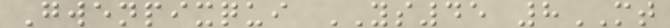Gwenpixqui YS45 8MT
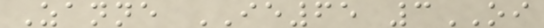Zanne IE65 3OI
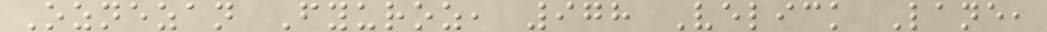Oznezan Fyuroz, 978 Velick Lane,
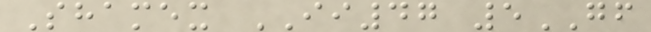Shamex II47 5GF
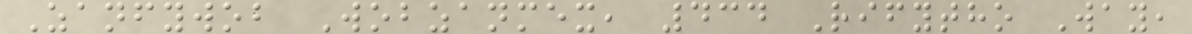Zanfywob Wobzanmex, 434 Rifytho Way,
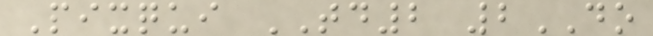Pixqui TD2 2DO
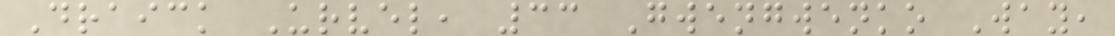Draick Urvel, 33 Gwengwenko Way,
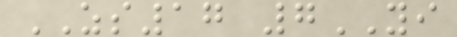ZS17 7YI
